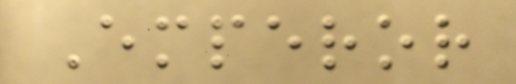Emperor
